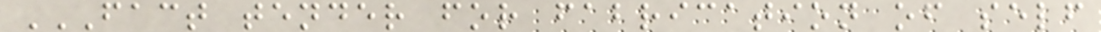FACT TENDER FOR FABRICATION OF SELF
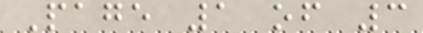Page 1 of 3
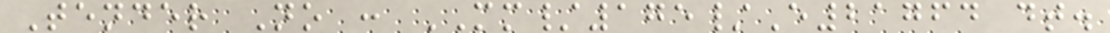Tender No : MM/175/E21764 dt.
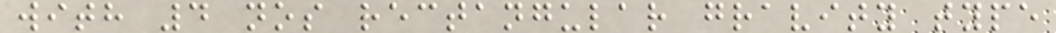with 4 nos rectangular gravity type
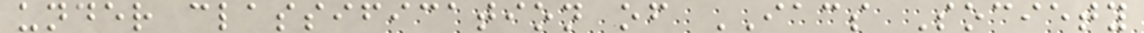under classification of IACS Society
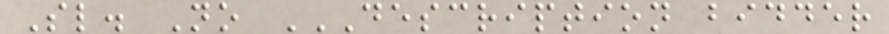Sl. No DESCRIPTION BIDDER
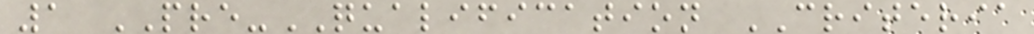1 PRE-QUALIFICATION CRITERIA
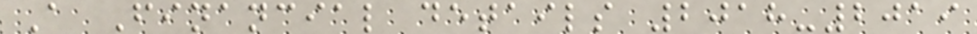A Financial details 2018-2019
